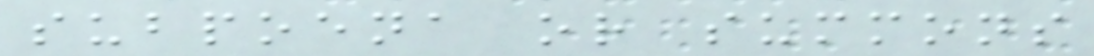subpoena or summons
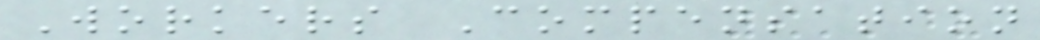Workers Compensation
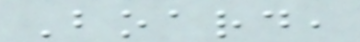Board,
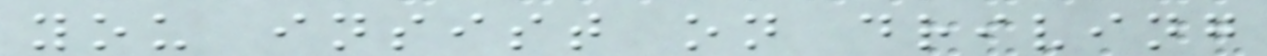you insist on driving
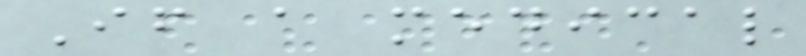If a medical
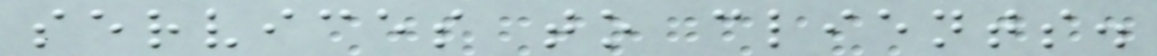services to clients.
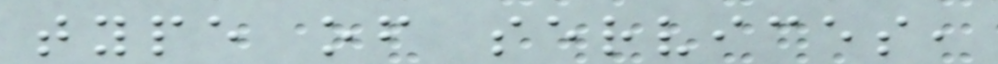type of services,
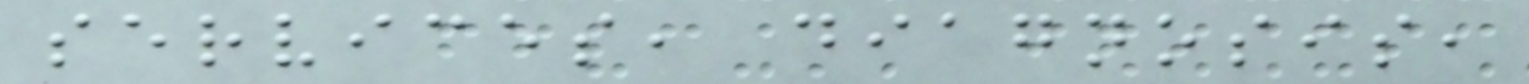services, diagnosis,
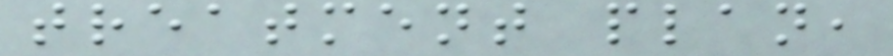treatment plan,
